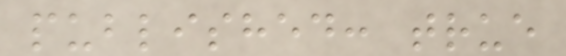published: true
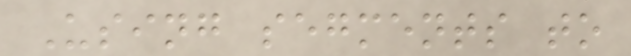Using segments to
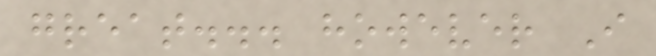great... however I
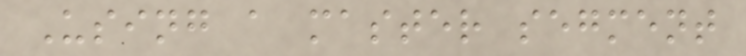Using a master segment
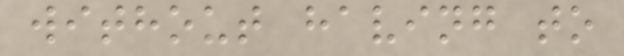without having to
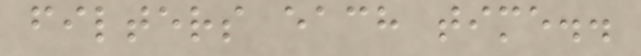filters each time..
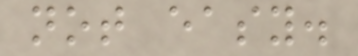not easy.
